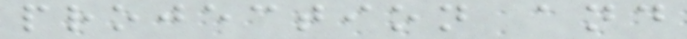projection and
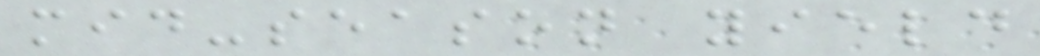mid-season yield
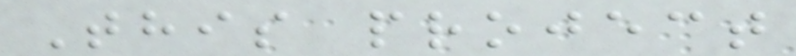This project
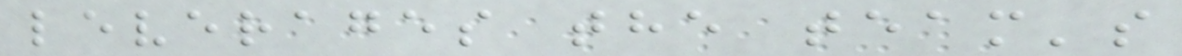leverages the team's
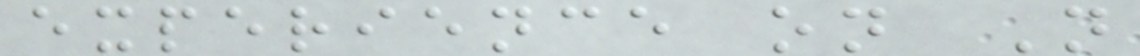experience on N
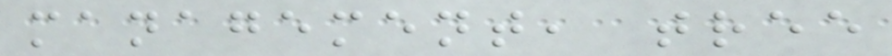management, tree
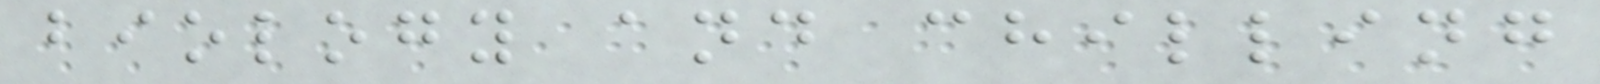biology and chilling
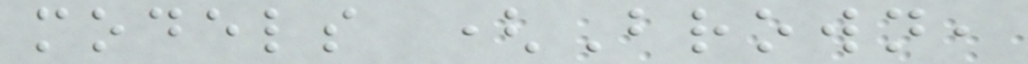models (Brown,
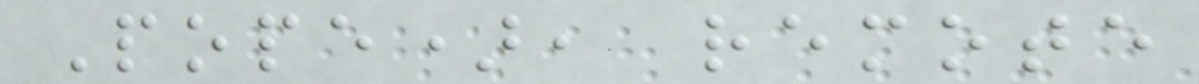Pope), remote
